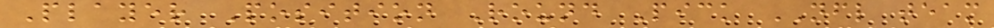Player Position Round Pick NFL team
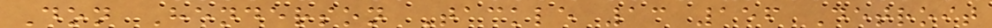Don Henderson Tackle 13 156 Detroit
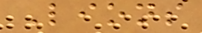Lions
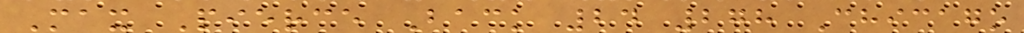Max Pierce Back 24 278 Chicago
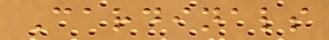Cardinals
